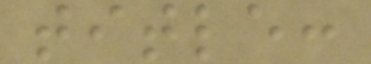title:
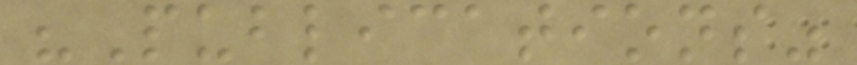"Publications"
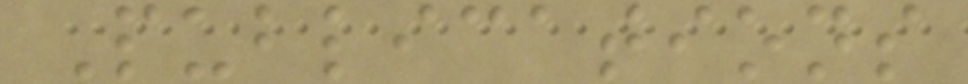Publications
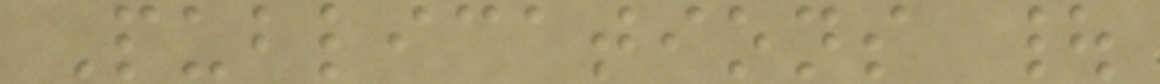Publications |
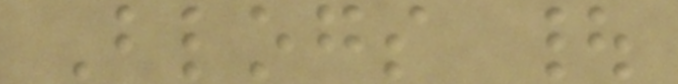Blogs |
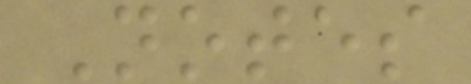Notes
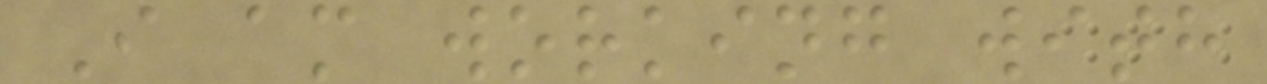I am working with
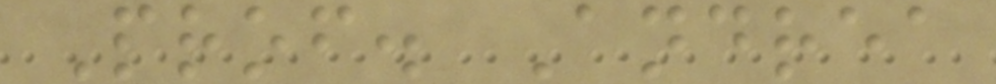Prof. Andrea
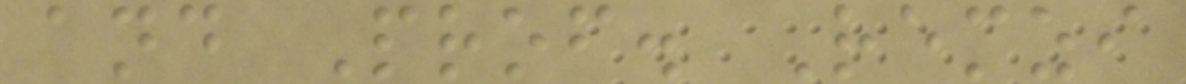and Prof. Remzi
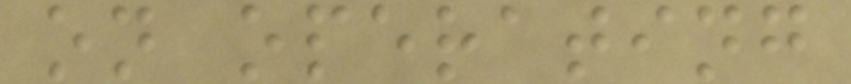on operating
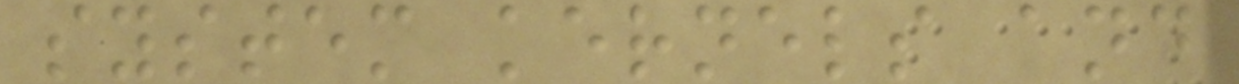system kernels and
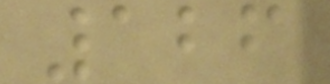126
